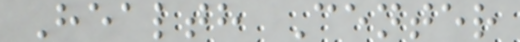Health Center
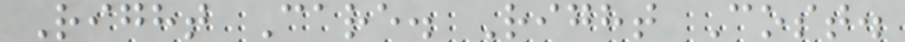Right Care. Right Cost.
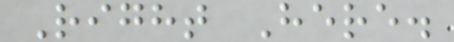Right Here.
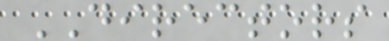DIRECTORS
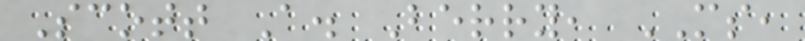Scott A. Berry, MS,
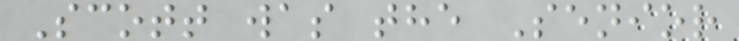Scott was the Senior
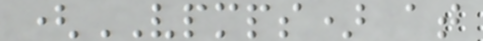(VPMPS) at
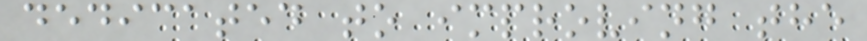dedicated to improving the
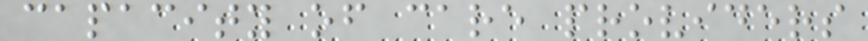capacity of care providers
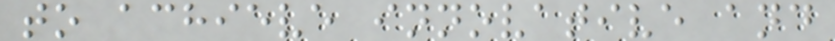to achieve innovative and
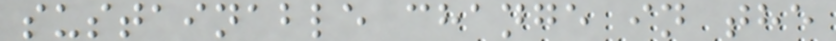sustainable change in the
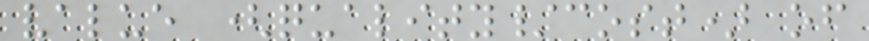value (quality/cost) of
